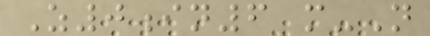Z0in6 m-N
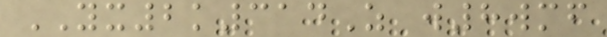YX2k314Z w8wmf
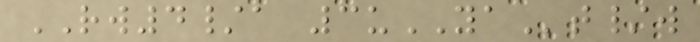RW4/a 3uYAt/w
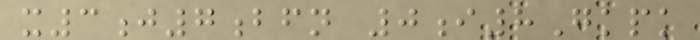x3j7bfn 0i8Gkpk
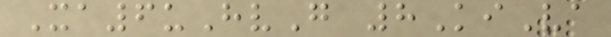Xa6uHvG 8KiVa
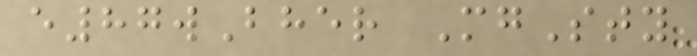e87wBher MgSty
